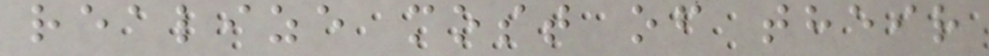realize most of their
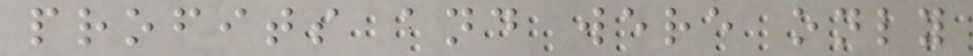profits and were only
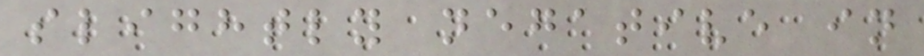slightly negative in
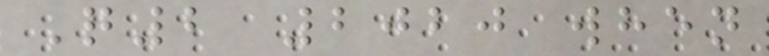Q2 2020 when
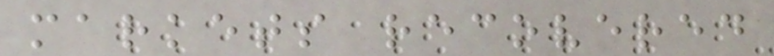markets recovered
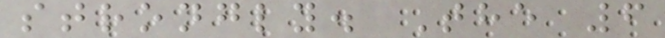strongly. The 6
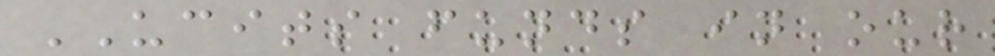UCITS funds in our
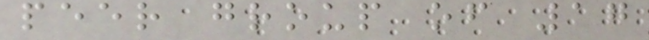peer group of 17
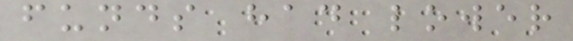funds had lower
